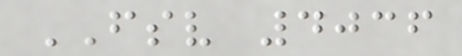FSV 4036
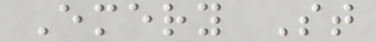Emery St
